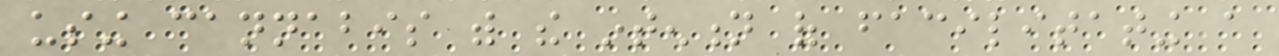using cannabis with the intention of facilitating a
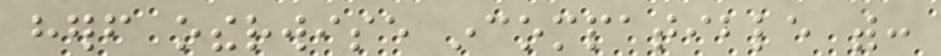herself otherwise incompatible with:
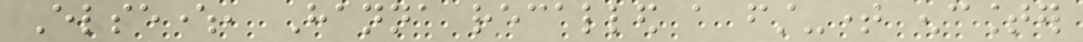Elsewhere, Hanna recalled a first-time encounter
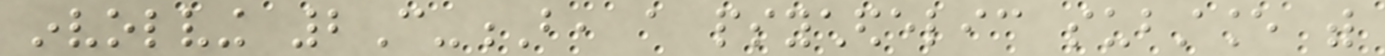involving 2C-B, a psychedelic substance with
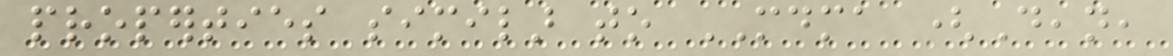properties similar to MDMA (Dean,
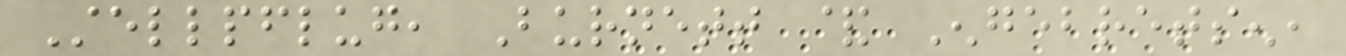Stellpflug, Burnett & Engebretsen,
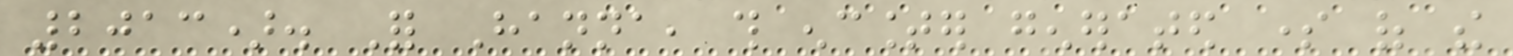2013). For Hanna, this encounter generated some of the
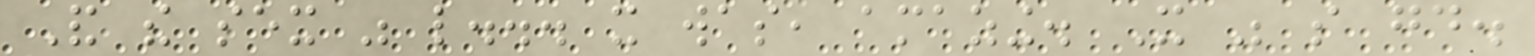And the sex was like... it was, amazing. It was so good.
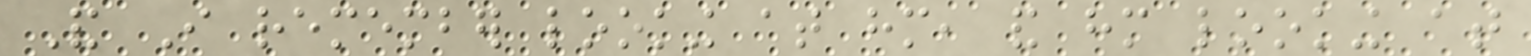And I remember looking at him, and him looking at
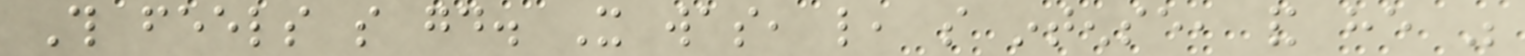This feels so good. It was, like, so intense, and he was
